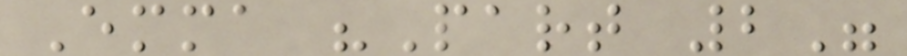Emma "Part 2"
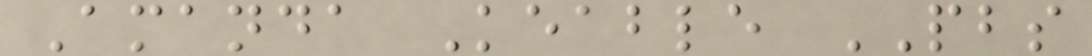Amanda Keable PBS
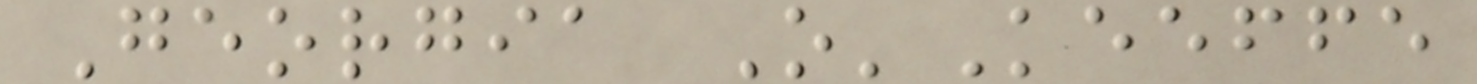Georgia O'Keeffe
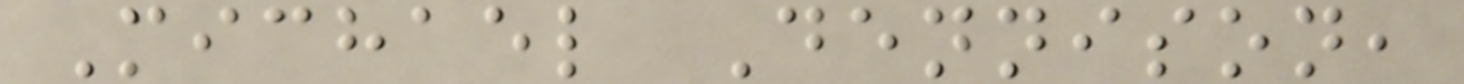Michael Dennison,
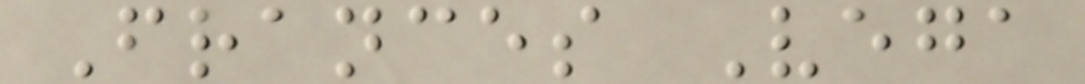Frances Vega
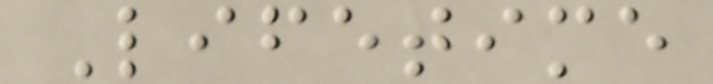Lifetime
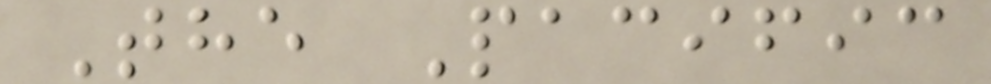The Pacific
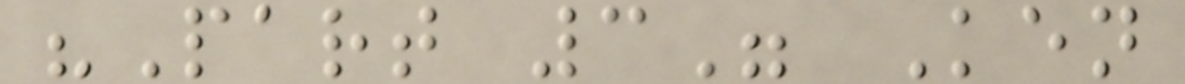"Part 3" Ken
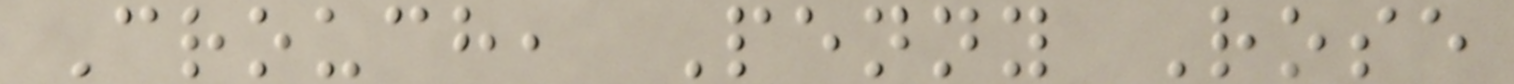Crouch, Penny Rose
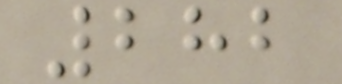282
